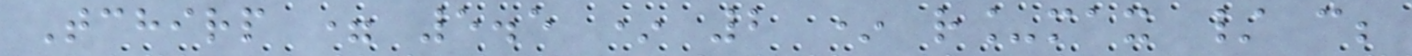Tchirp = 5.5 * 2 * r_max / c;
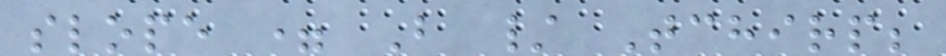slope = B / Tchirp;
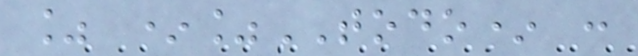% *%TODO* :
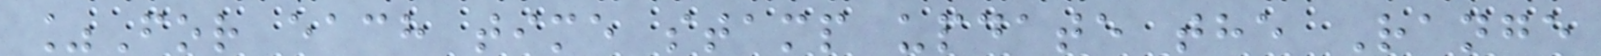%For each time stamp update the Range
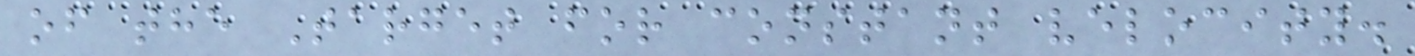of the Target for constant velocity.
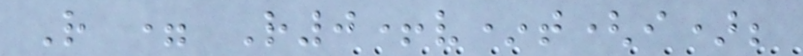R = R0+v*t(i);
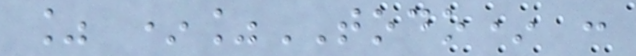% *%TODO* :
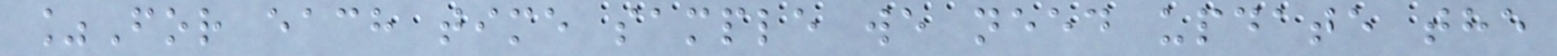%For each time sample we need update the
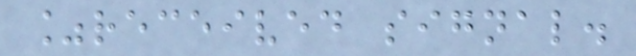%received signal.
